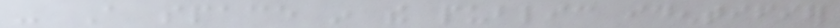- A space in the public identifier
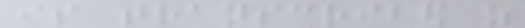is transcribed as
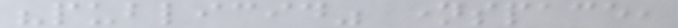"publicid" namespace,
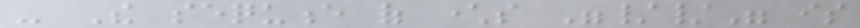- The sequence of characters "//" is
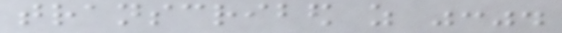transcribed as ":".
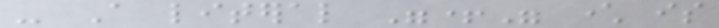- A literal "+" character is
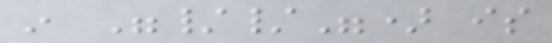in "//") is
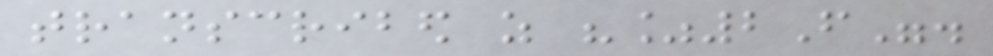transcribed as "%2F".
